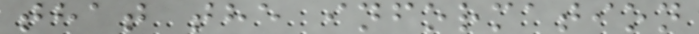that the information
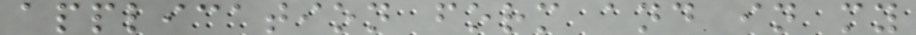application form and in my
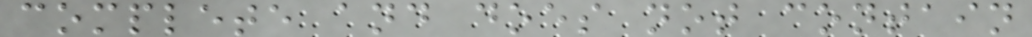complete and does not contain
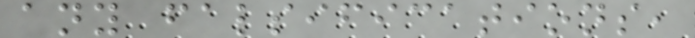any falsifications,
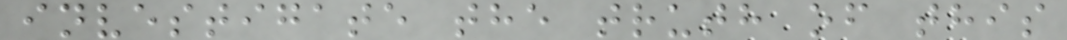investigate the truth of this
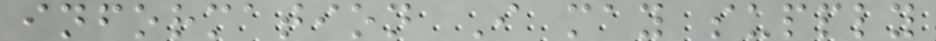information I may supply
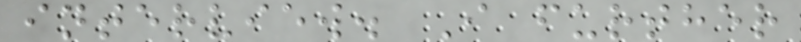interview. I further
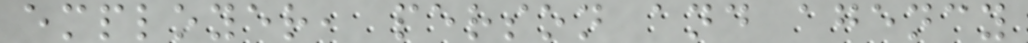employer, person and agency
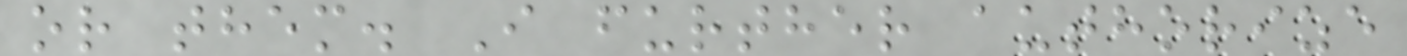or them. I further authorize
